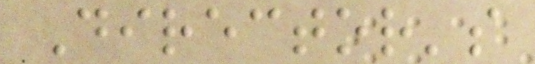Director's
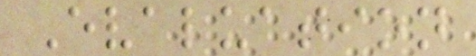Evaluation
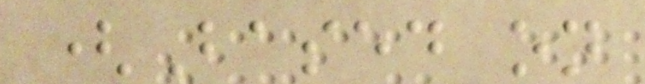(Based on
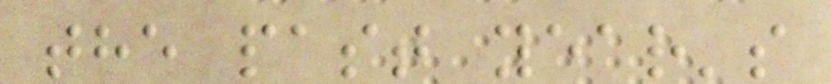the past year's
